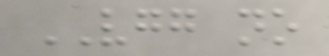VGG no
